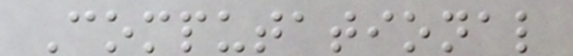Computational
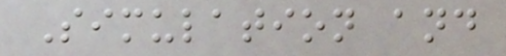Simulation and
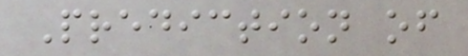Prediction of
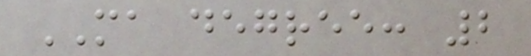MA degree: 2
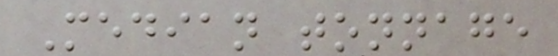Median tonnage
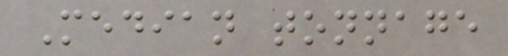Median tonnage
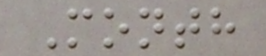Month
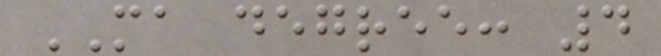MA degree: 4
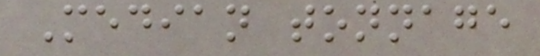Median tonnage
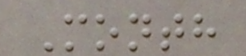Month
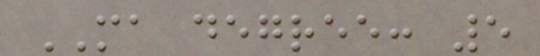MA degree: 5
